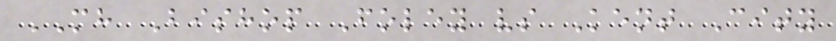MH Bishop Foley vs Kent City
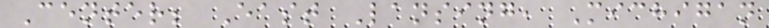Center; East Lansing, Michigan
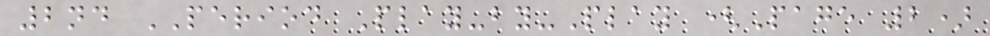2nd PERIOD Play-by-Play (Page 2)
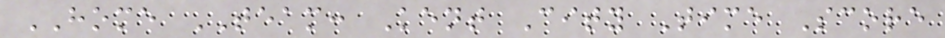HOME TEAM: Kent City Time Score
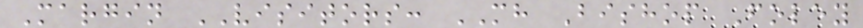Margin VISITORS: MH Bishop Foley
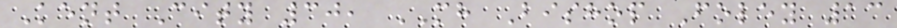Kent City 30, MH Bishop Foley 13
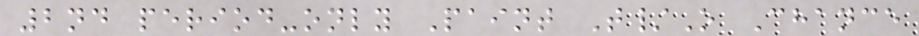2nd period-only Paint T/O Chance
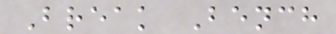Break Bench
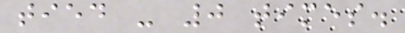tied - 0 times.
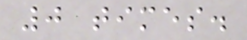0 times.
